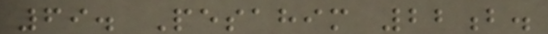69. Pesahim 22b.
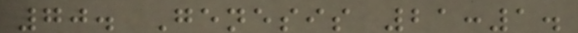70. Genesis 21:1.
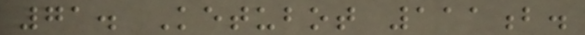71. Ketubot 111b.
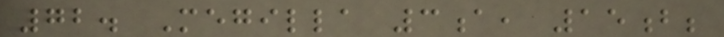72. Megilla 3a, 15b;
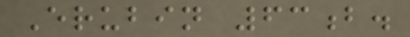Erubin 63b.
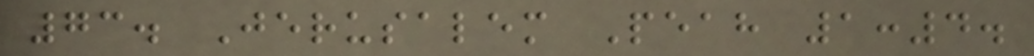73. Jerusalem Peah 1:4.
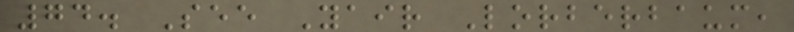74. See Yair Lorberbaum,
